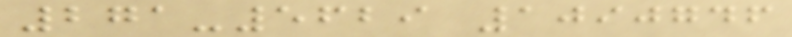271-5629 1090746
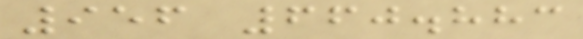956 660.883
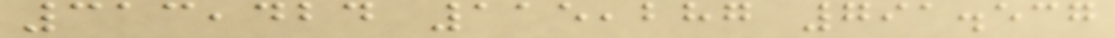313,424 115,287 791.537
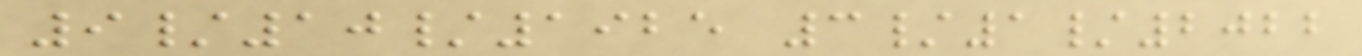9/10/1925 3/1/2022
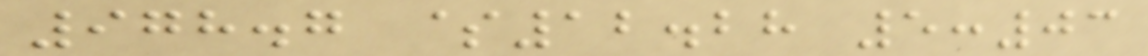978.7 $12.28 5:03
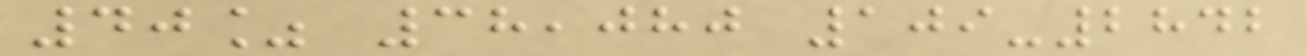40% 38,080 109-2842
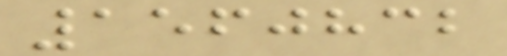1560832
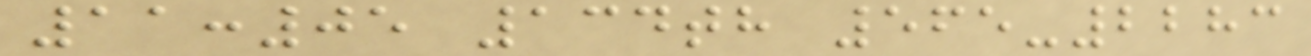11:05 134th 565-2283
